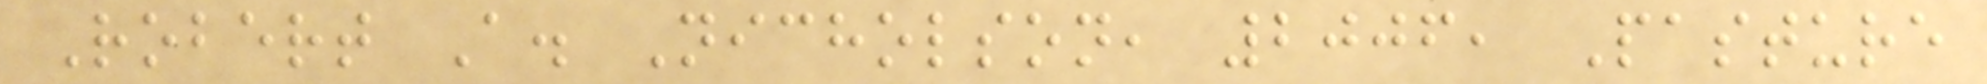Robert A. Nicholson, 2006, Pasture
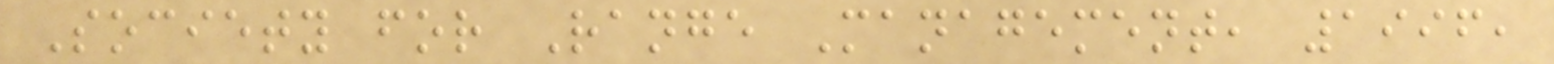Society for Range Management, 1996,
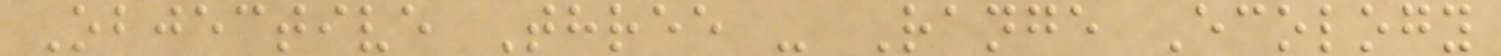Objective Three - Range Ecology
